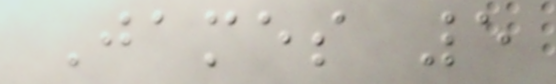James 5
